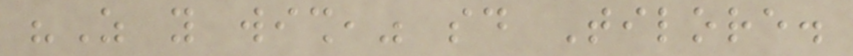"As you wish," said Tilore.
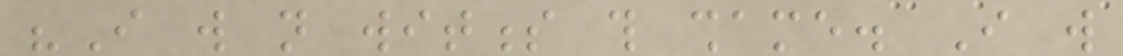"I will not witness this shame. I will
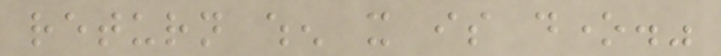return when it is done."
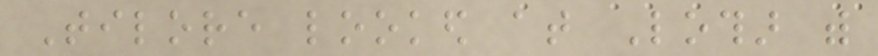Tilore looked at Lothar with
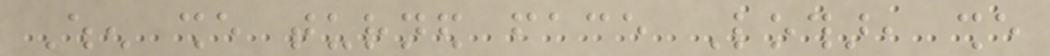When she turned face Lothar, she
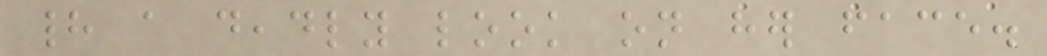had a deadly look on her face.
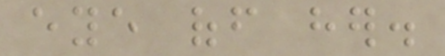eye off her.
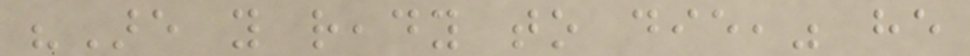"Are you ready to die," he
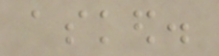asked.
